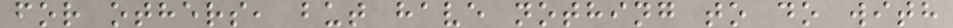for others, but have nothing to do with
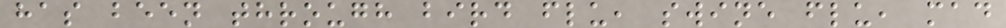has been through bird flu, swine flu, mad
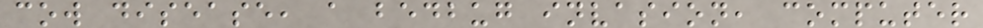cow disease, a bedbug invasion, computer
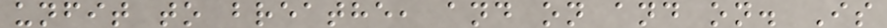unfit to breathe, and on and on. Is
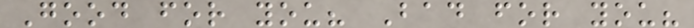Good for you? Bad for you?
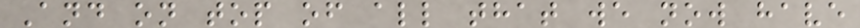And on top of all that we now have
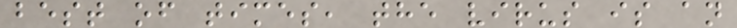best of times, the virus is an
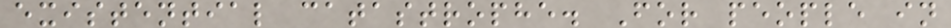existential catastrophe. For people in
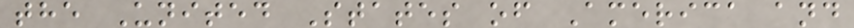the United States of America and
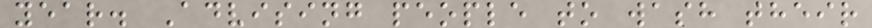year. Advising people to wash their
